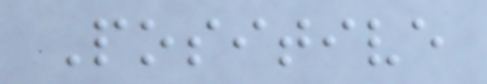Positive
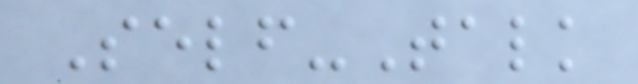Self-Talk
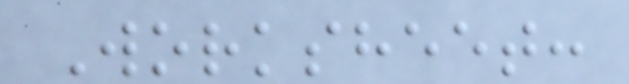Worksheet:
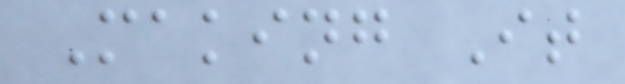Making It
